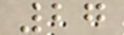27
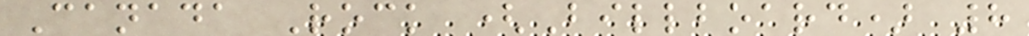Canada Rock (Billboard) 8
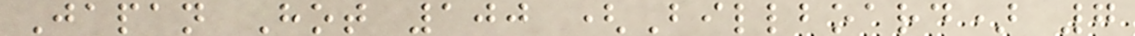Japan Hot 100 (Billboard) 7
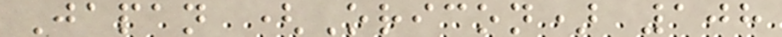Japan (Oricon) 108
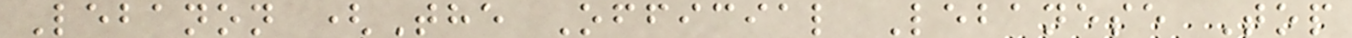Lebanon (The Official Lebanese Top
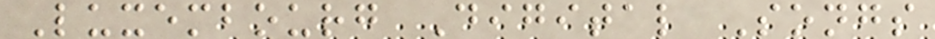Luxembourg Digital Songs
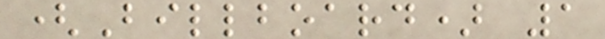(Billboard) 1
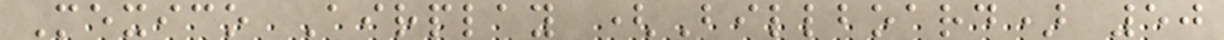Mexico Airplay (Billboard) 50
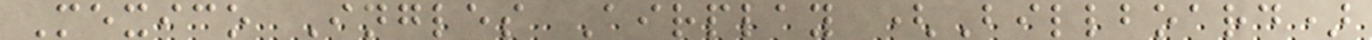Mexico Ingles Airplay (Billboard)
